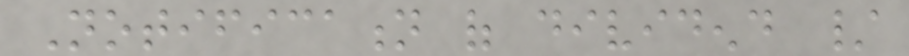Notification of dividend /
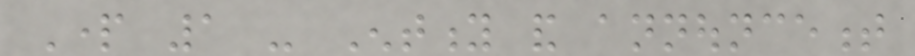Part 1 - Entity and announcement
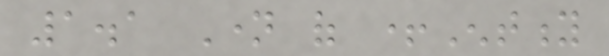1.1 Name of +Entity
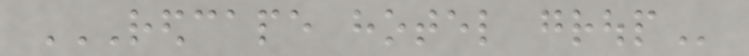REDCAPE HOTEL GROUP
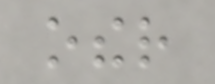other
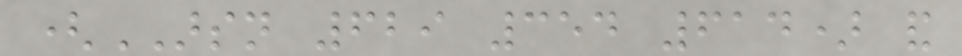(ARSN 629 354 614) and
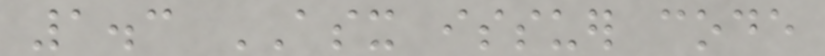1.3 ASX issuer code
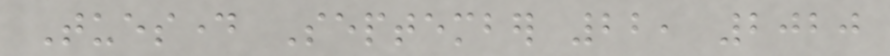Tuesday September 22, 2020
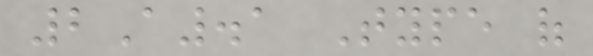2A.1 Type of
